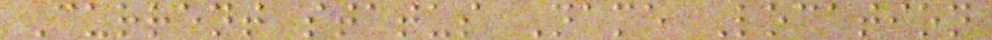Current status Name Location
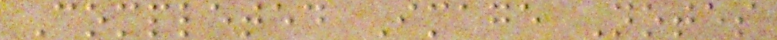Completed Image Notes
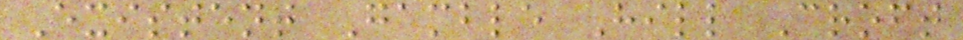Existent Gamble Hill Croft
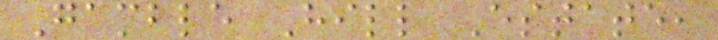Gamble Hill Estate,
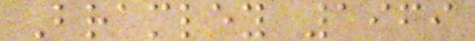Bramley 1969
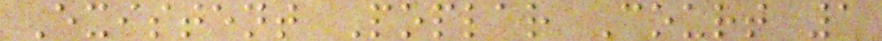Existent Poplar Court 1
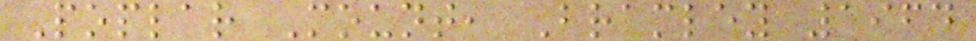Poplar Mount, Bramley 1964
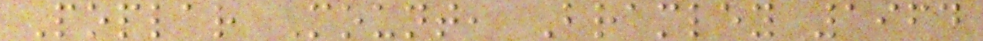Poplar Mount, Bramley 1964
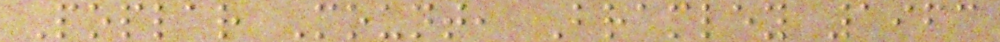Poplar Mount, Bramley 1963
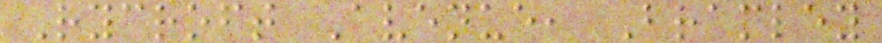Rycroft Avenue, Bramley
